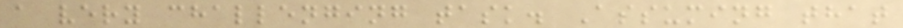a very challenging task. Assuming that
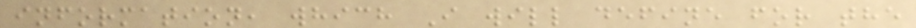information, which I will define for the
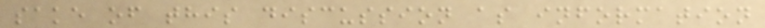sake of this discussion as information
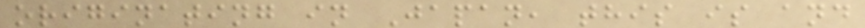originating in Japan, this is and
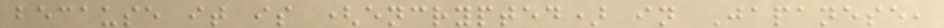because it is (encrypted) in Japanese,
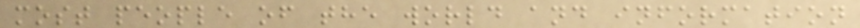most people of the world and information
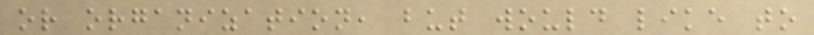or organization, but would like to
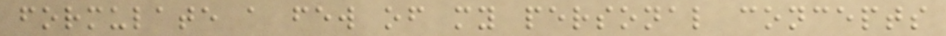formulate a few of my personal concepts
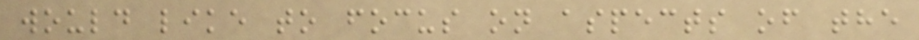would like to focus on aspects of the
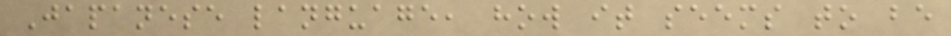Japanese language, how it seems to be
